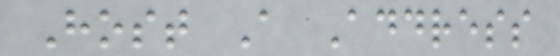Host A Address
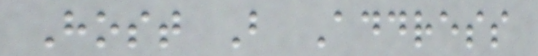Host B Address
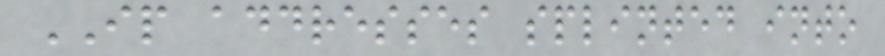IP addresses splinted into
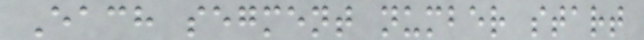Each segment number start
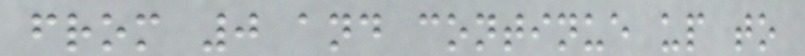from 0 and continue up to
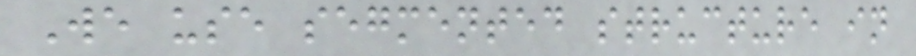We use segmented structure in
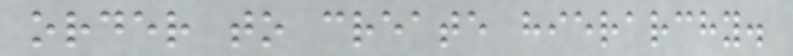order to create hierarchy.
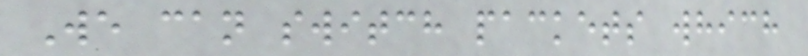We can switch packets which
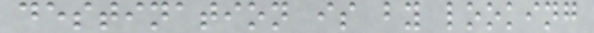destination is by looking
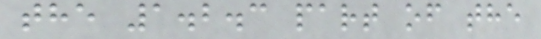the 1.2.3 part of the
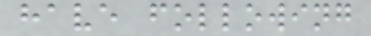have following
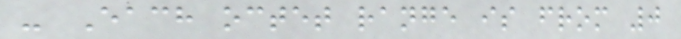- Each octet range is from 0
